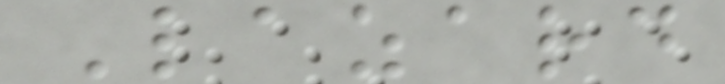Lazard
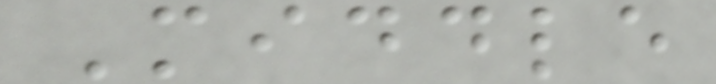Middle
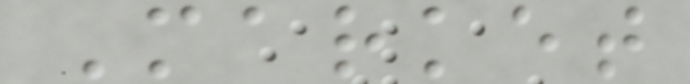Market
